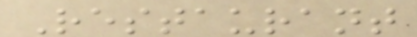Restaurant
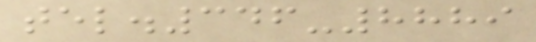tel.346-8889
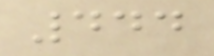444
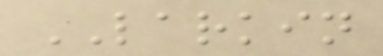LARKIN
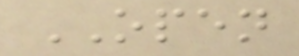OPEN
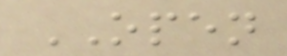OPEN
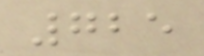725
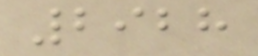2928
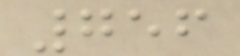756
